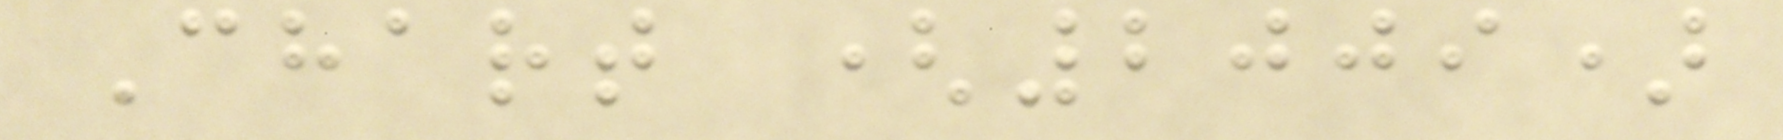Chart (2009)
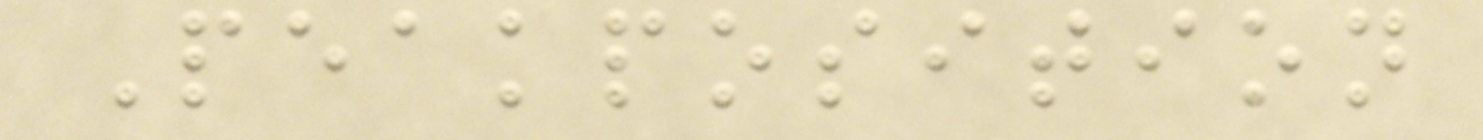Peakposition
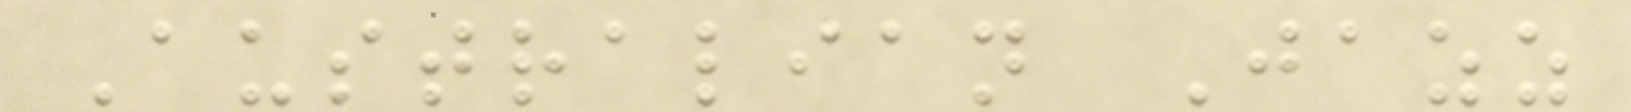Australian Jazz
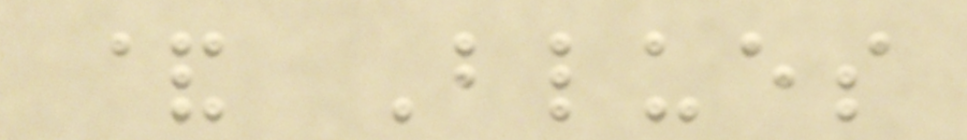& Blues
